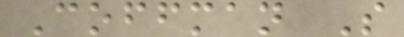Coffman S
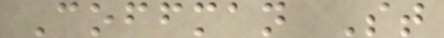Coffman St
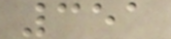351
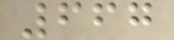667
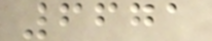6671
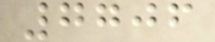7706
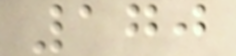170
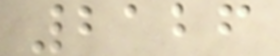2126
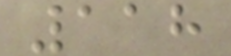118
